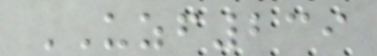UZF239
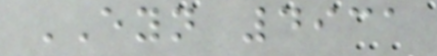EYN 4931
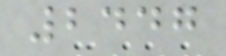2447
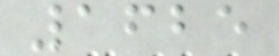1625
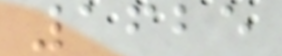1625
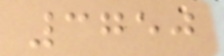3750
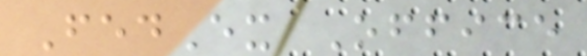FedEx Office
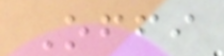Offi
